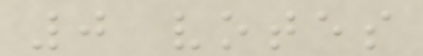0 votes
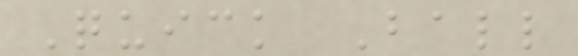Quick Ball
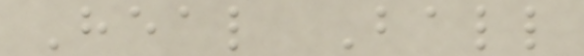Heal Ball
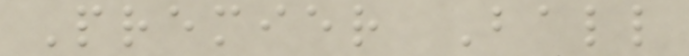Premier Ball
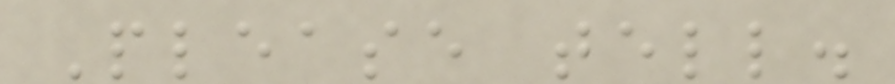Please tell.
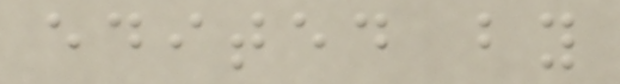edited by
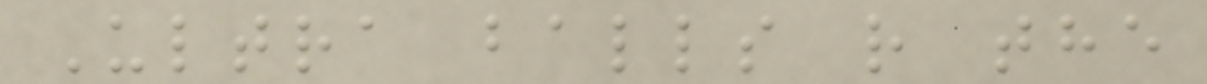Ultra balls r the
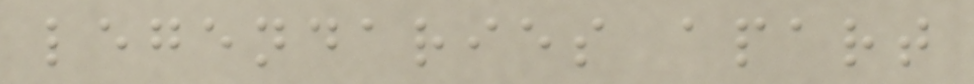legendaries apart
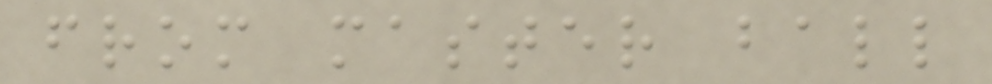from master ball
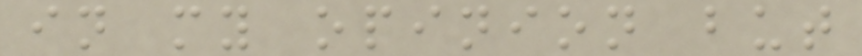in my opinion but
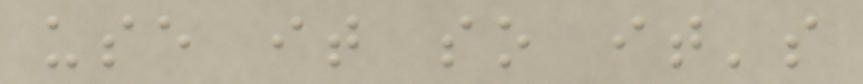use it so it's
